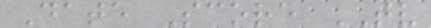Date Score TV
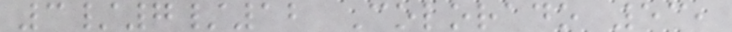3/7/12 Colorado 53,
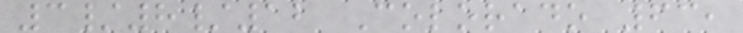3/8/12 Colorado 63,
